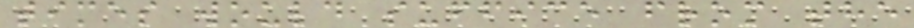times would suffice from the
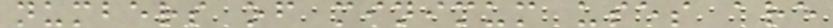numbers of minimum uses are
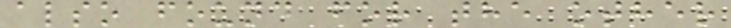also found for the other
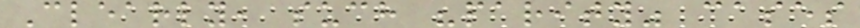Clearly, such "parity" cases
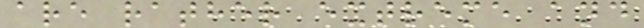are rather extreme and
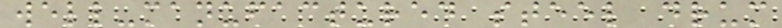well-manufactured steel drum
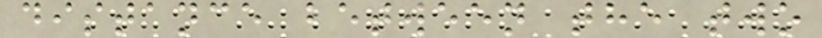distance between the two
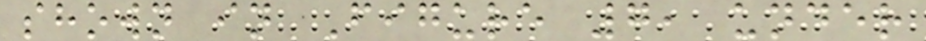shown in Figure 7, under
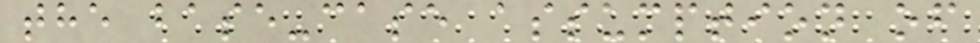the base-case assumption of
